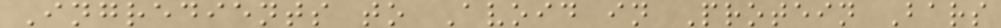Ingredients to Avoid in Protein Bars
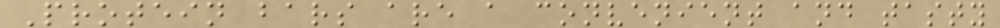Protein bars are a convenient and tasty
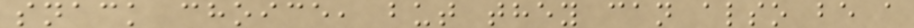snack choice, but they can also be a
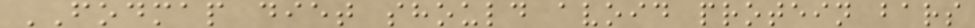FODMAP diet should avoid protein bars
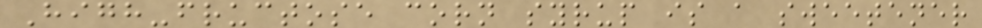High-fructose corn syrup is a sweetener
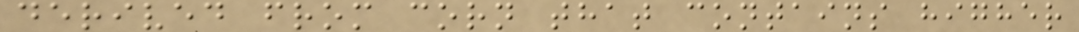derived from corn that contains higher
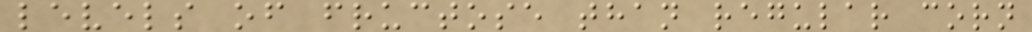levels of fructose than regular corn
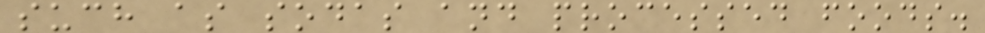such as sodas and processed foods.
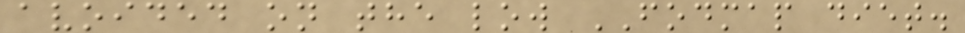avoided on the low FODMAP diet.
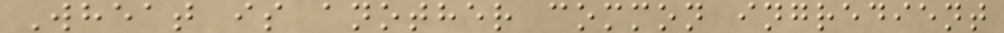Wheat is another common ingredient
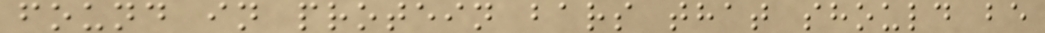found in protein bars that should be
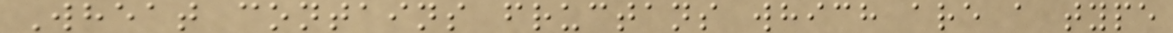Wheat contains fructans which are a type
